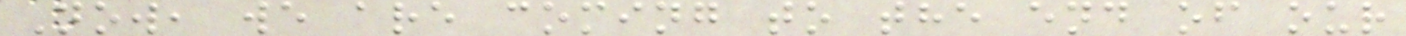Now, we are coming to the end of our
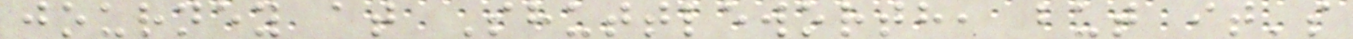journey at Shuttleworth, but it's
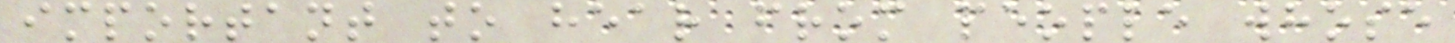important to hear from people whose
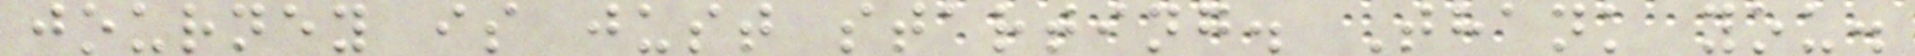journey is just starting. Thank you.
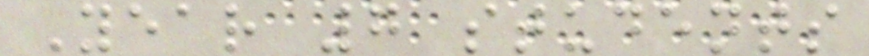Year 7 students
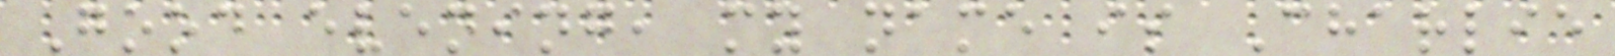Good evening, my name is Charlie
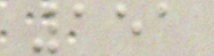151
